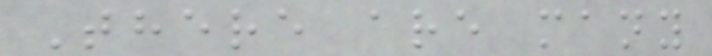There are many
